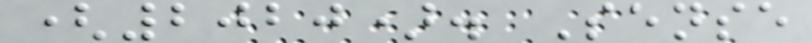(2020). Sense
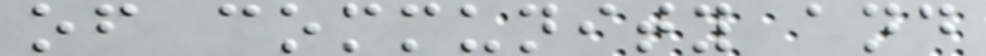of community and
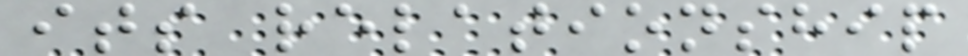its relationship
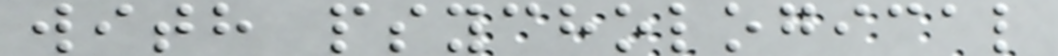with psychological
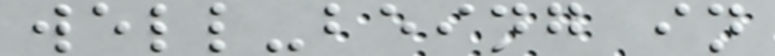well-being in
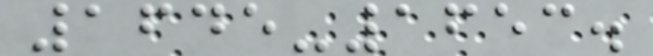1645-1653.
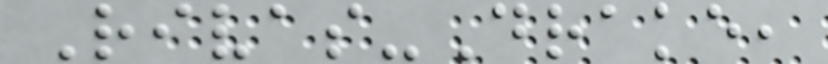Rivas-Drake,
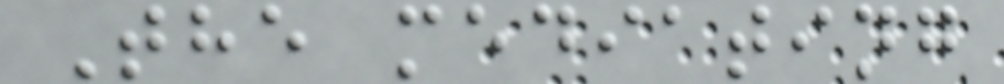The mediating
